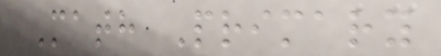Math Primary
